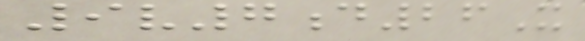9v7d26X
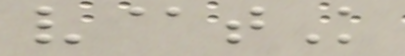v@tK
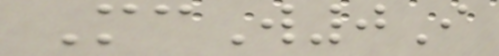McW0I
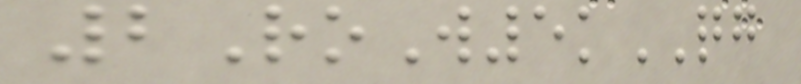2RoW5kQG
